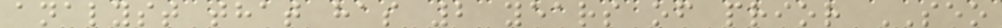analyst that has 2 years of prior SEO
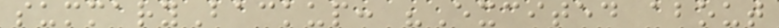summaryBackup: "Excited about
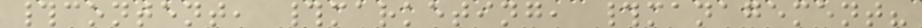#content, #marketing, #management?
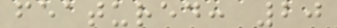featured: 20
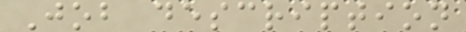Job description
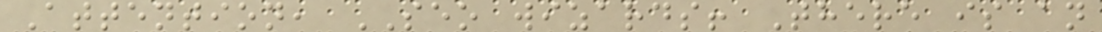Attention, SEO wizards! There is an
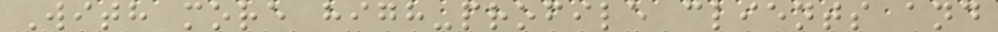With more high-profile clients and
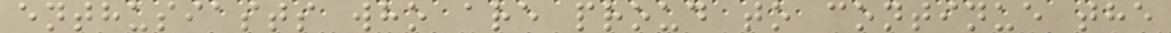enthusiasts who are proud to continue the
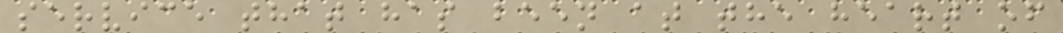service that has been at the heart of
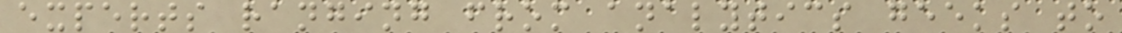experts ranging from analytics geeks to
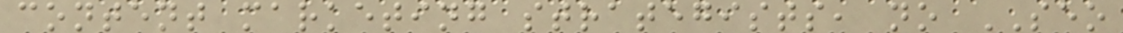content marketing strategists, no SEO
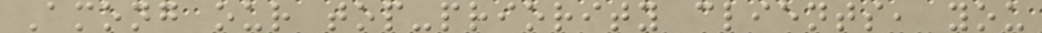Among our top-priority clients, you
